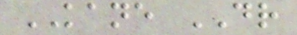KANE DR
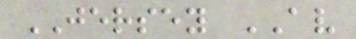JERSEY AV
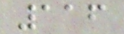116
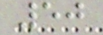50
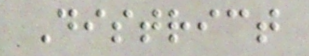District
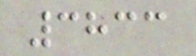3833
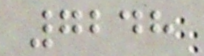7248
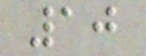10
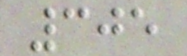305
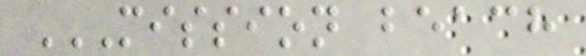MISSION BEACH
